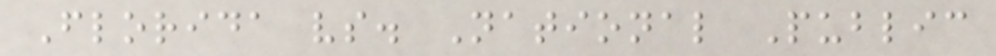Florida vs. National Public
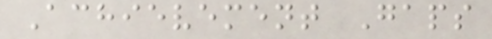Achievement Gaps
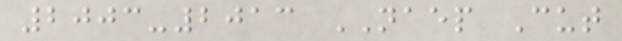2003-2013 NAEP Cut
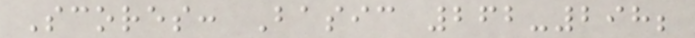Scores: Basic 262-298;
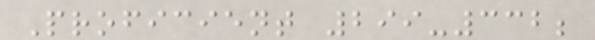Proficient 299-332;
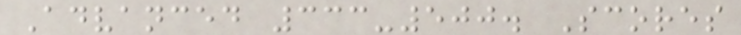Advanced 333-500. Scores
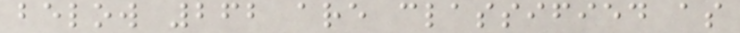below 262 are classified as
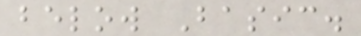below Basic.
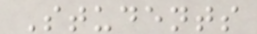Students
